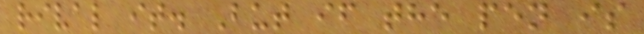rival it. But if the pen is
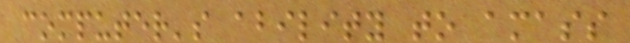computer's ability to amass
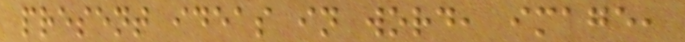present ideas in word, image,
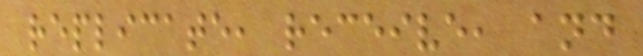replicate, receive, and
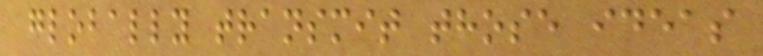globally transmit those ideas
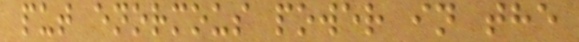put enormous power in the
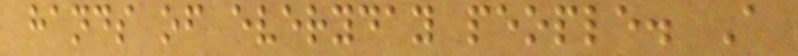hands of everyday people. A
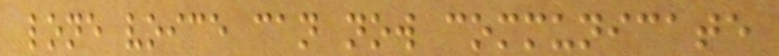lone voice can now communicate
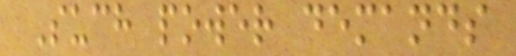Such power demands
